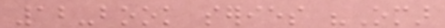12-book series "Omar
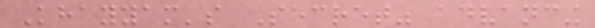Khayyam's Secret" advancing
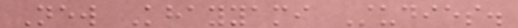New Khayyami Studies.
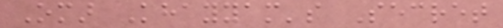Omar Khayyam's Secret
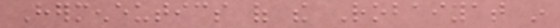Hermeneutics of the Robaiyat in
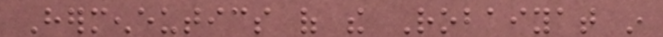Hermeneutics of the Robaiyat in
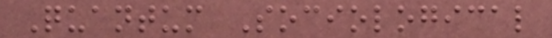Quantum Sociological
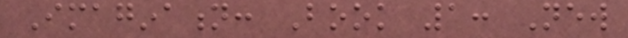Imagination: Book 1: New
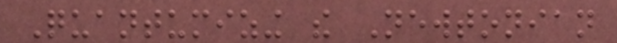Quantumizing the Newtonian
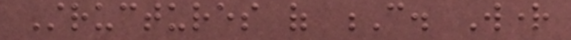Structures of C. Wright
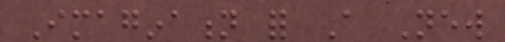Imagination for A New
